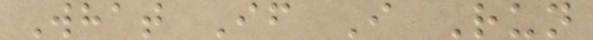What If I Run
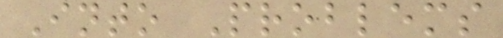Into Problems
